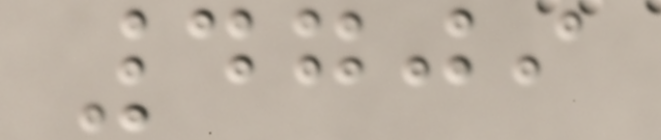4709
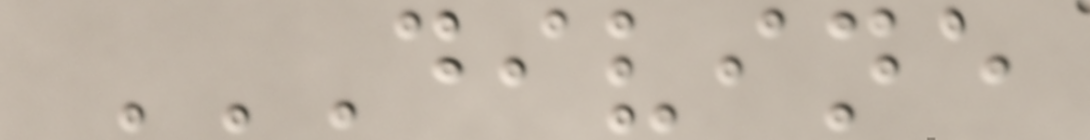DIVINE
